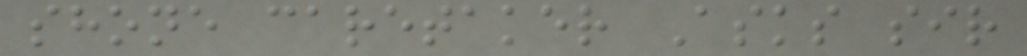shone caretaker Asks sir
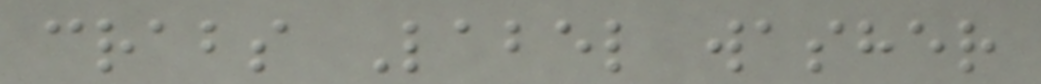crabs Label washer
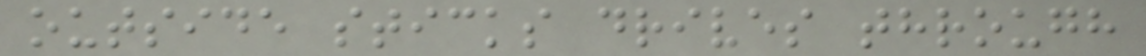outside sticks drives through
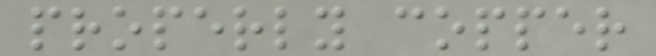properly copper
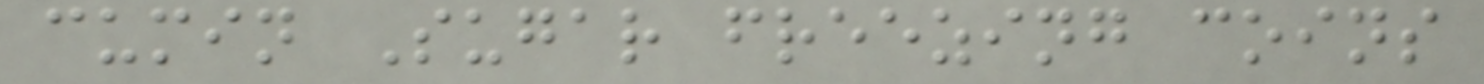cumin Sugar freezing coins
